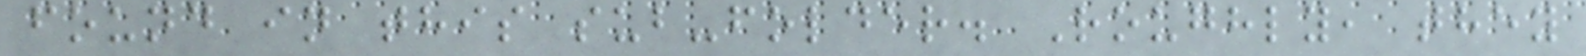found in this sub-folder. Roughly, they
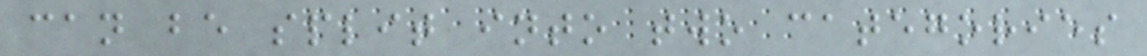can be split into two categories
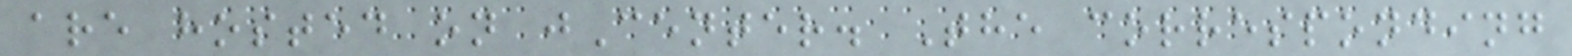are hosted on jCenter. The corresponding
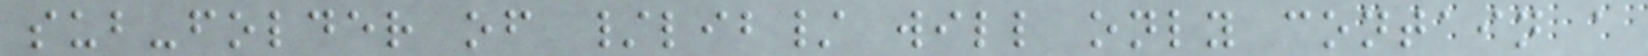sub-folder of /lib/ will only contain a
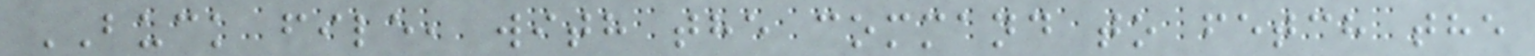BUCK file, with the command to fetch the
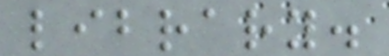library.
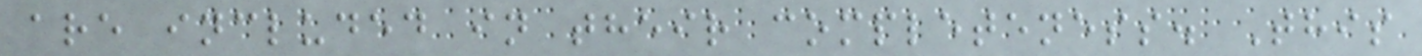are included in their completeness. This
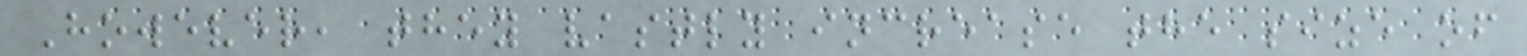However, they vastly increase the size of
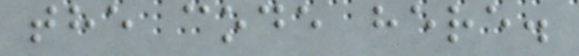the code here.
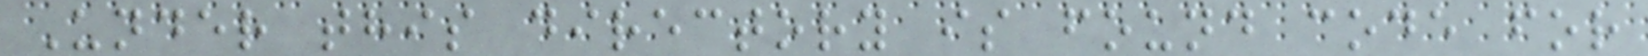Under this directory is found code for
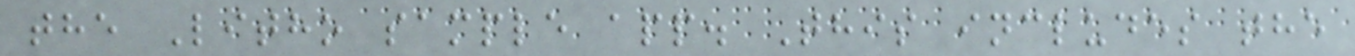the Litho sample app. This includes the
